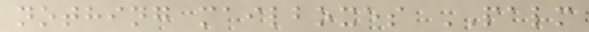nothing mailboxes PALM
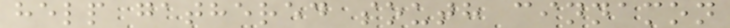help gathered south cinnamon
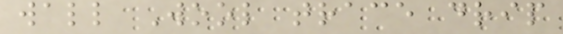wall Wool trace drip
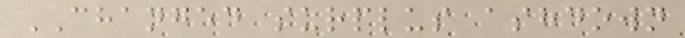CHANGED surplus ashdown
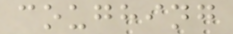coughing
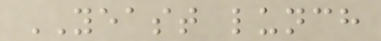YEAST lunch
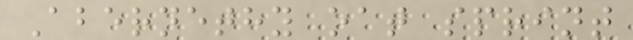Abernethy oat sprint
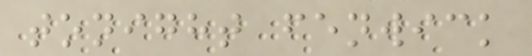tonight fenwick
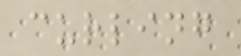curling
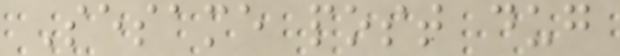Sesame post dug
